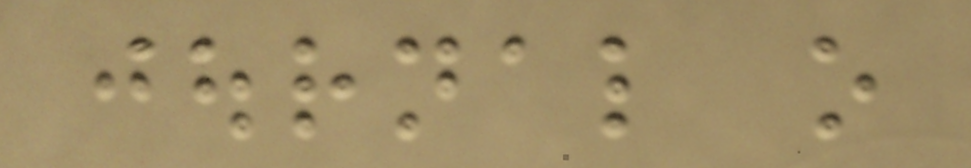journal o
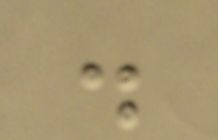.
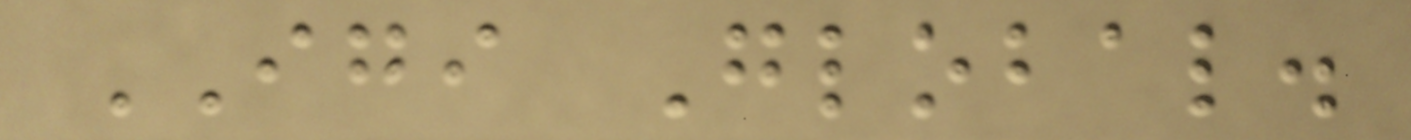IGI Global.
